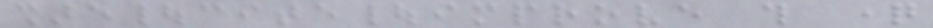share|cite|improve this question
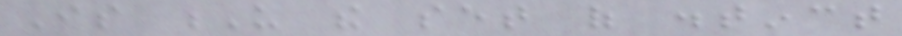Is U the set of distinct
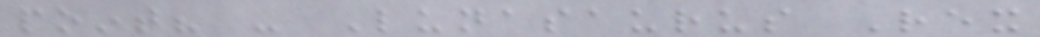point? - Lunasaurus Rex
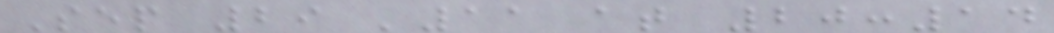Sep 29 '11 at 20:14
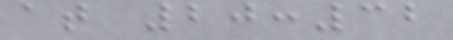at 20:32
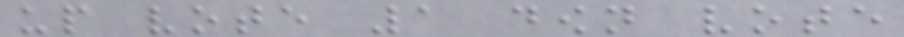up vote 1 down vote
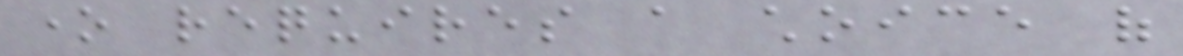one requires a choice of
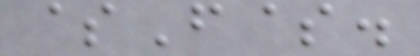$F$.
